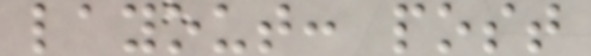layout: post
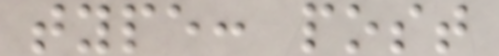type: post
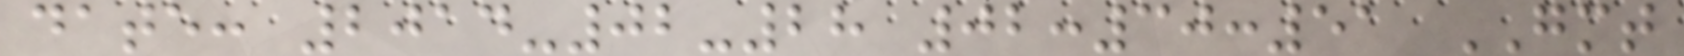date: 2014-02-28 02:30:51 GMT
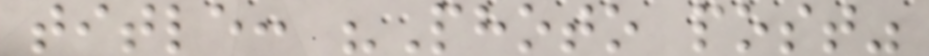title: "Photo post"
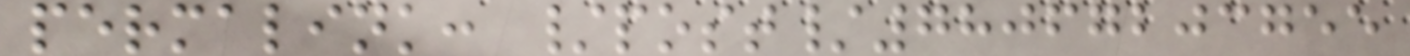permalink: /post/78067203755
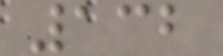132
